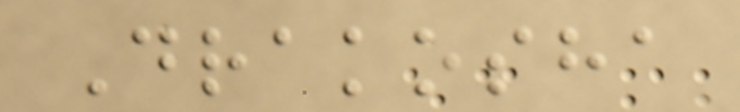Drakosha
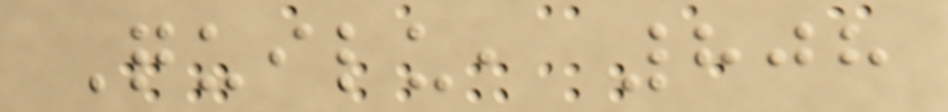Quilu, 808
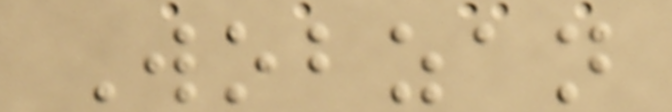Wobzan
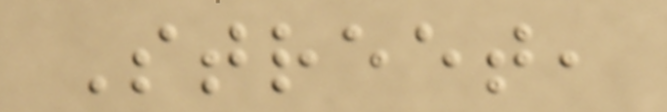Street,
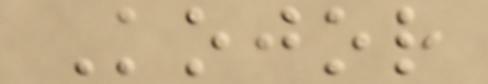Kojor
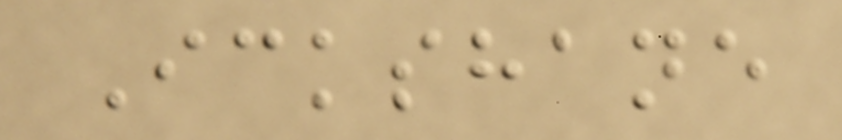Ickshane
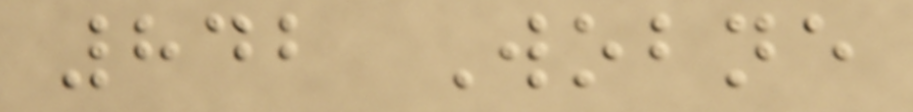842 Wobne
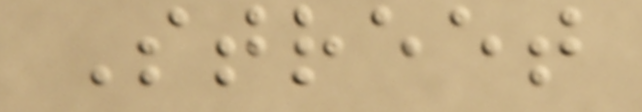Street
